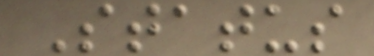Status
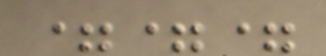===
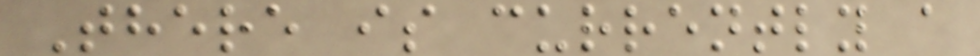There is currently a
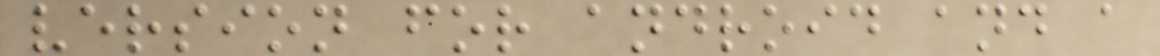version for android and a
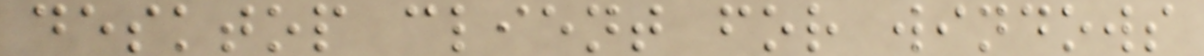desktop client for windows
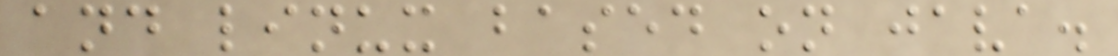and linux based on java.
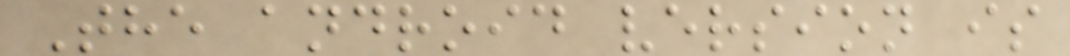The android version is
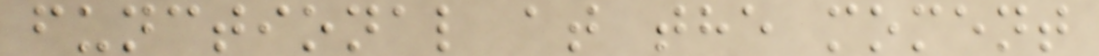functional at the moment
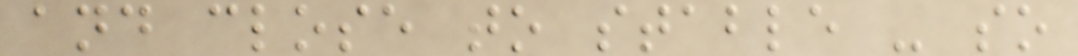and close to stable - so
